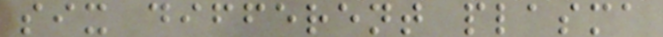six different plasma
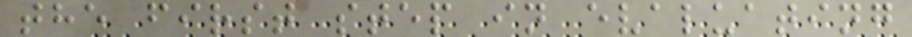the first step in evaluating
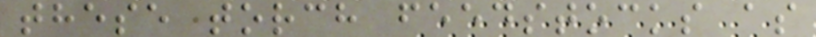these torch feedstocks as
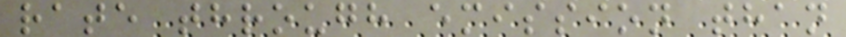rate through emission than
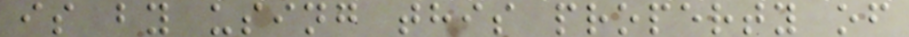is by using this property of
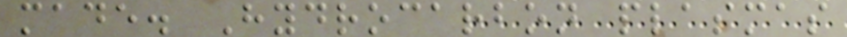made. Hydrocarbon plasmas
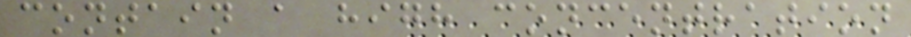contain a high concentration
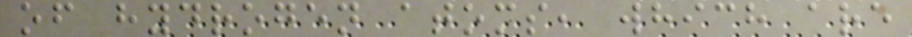of hydrogen atoms, which are
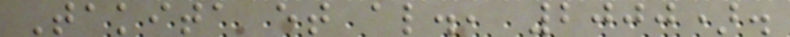Takita et al., 2000).
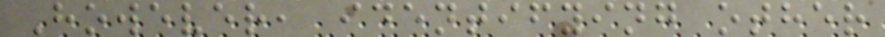However, identifying other
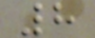8
